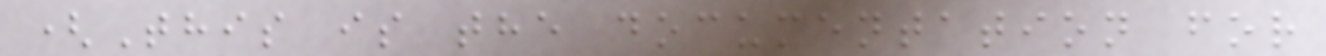(This is the documentation for
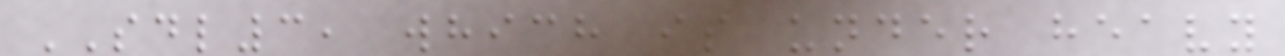SDL3, which is under heavy
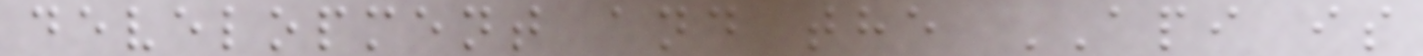development and the API is
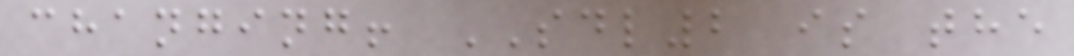changing! SDL2 is the
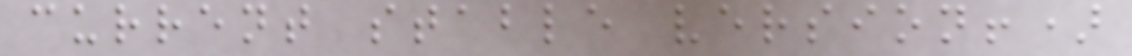current stable version!)
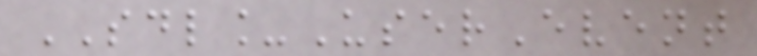SDL_UserEvent
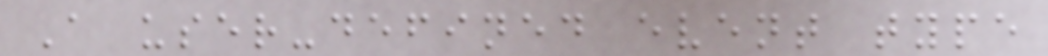A user-defined event type
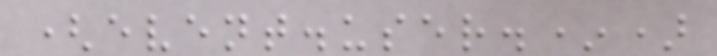(event.user.*)
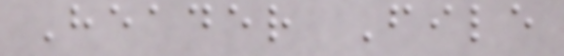Header File
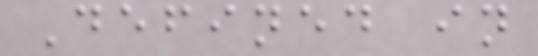Defined in
